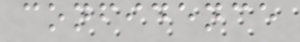confidence
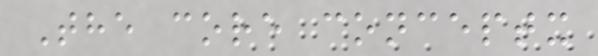The core conceptx
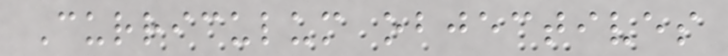Curriculum objectives
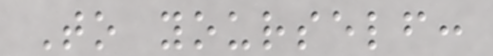To yourself:
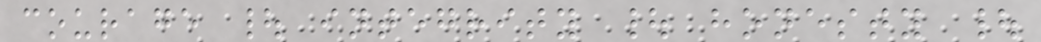courage | integrity | honesty |
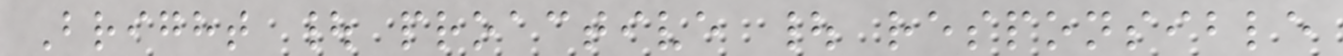Bright | proactive | responsible
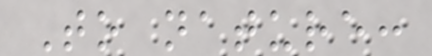To nature:
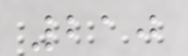210
